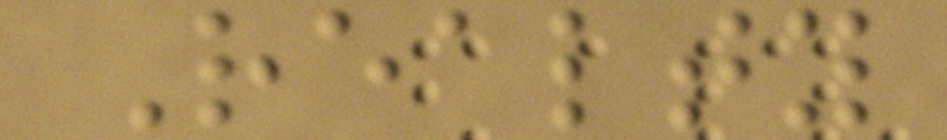Realty
